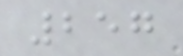257
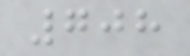708
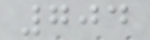704
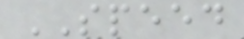SPEED
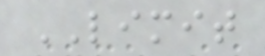LIMIT
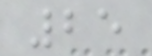25
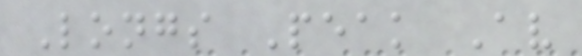Longs Peak Av
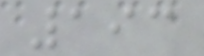193
